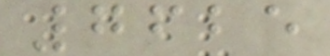7625
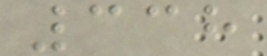338
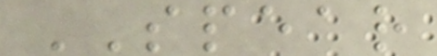SPEAR
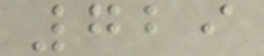729
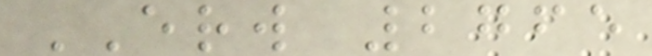ERW 2765
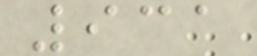931
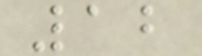12
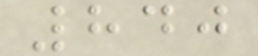840
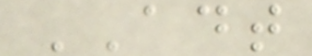ADT
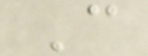C
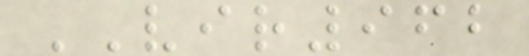VIR962
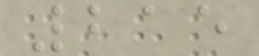215
